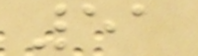51
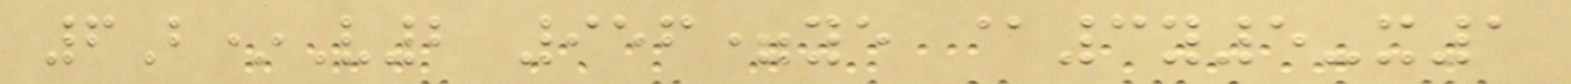6B*V2 956=ye @3y5-x1
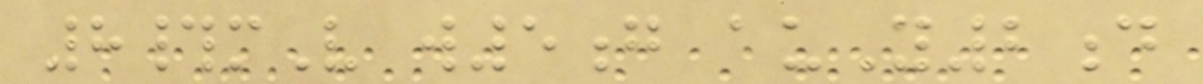8#mV w5g auY2d
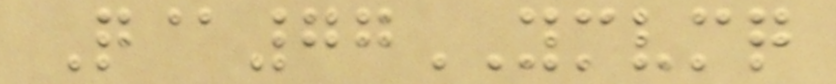Q@77YMVMQ
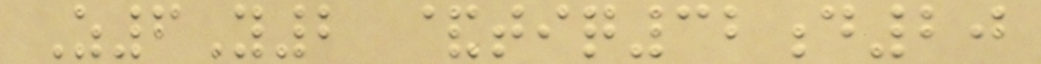Z6Y2 &tiq32d20
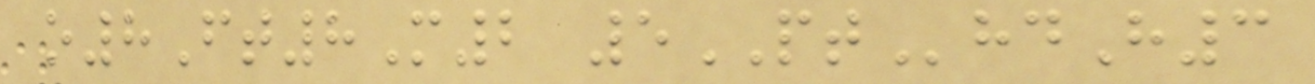o8Ft8M2 5PThdH3
